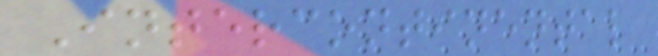Intercontinental
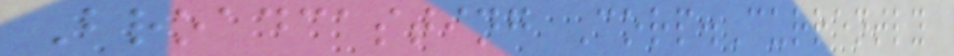Broadcasting Corp.Currently
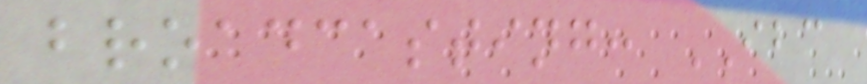broadcasting: IBC
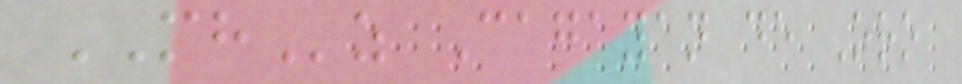MHz Cagayan de Oro
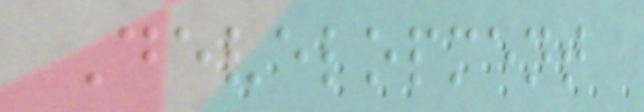Development
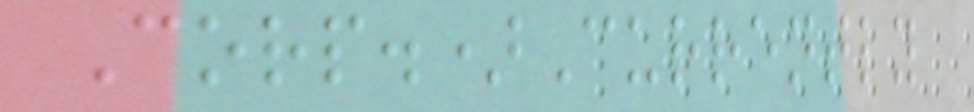Corp.)Currently
